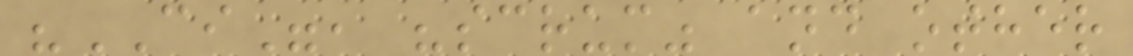"CI", "scrum" and other
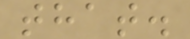that.
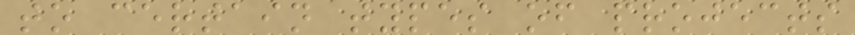to certain types of projects
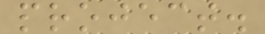project.
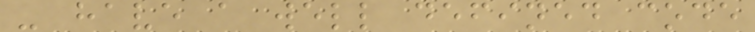- have a well defined code
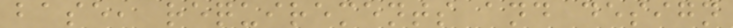base, requirements and design
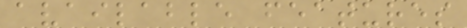available features
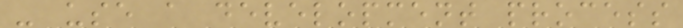- use a development process
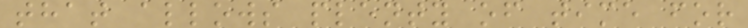that allows plenty of time for
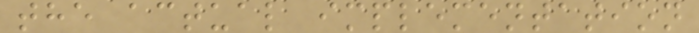the actual implementation
